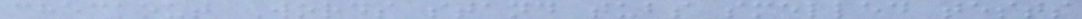checkout Words stand tubs smelled tests
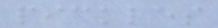pickles
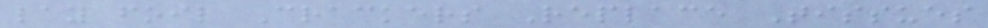lay foil Crackers Replace Tissues
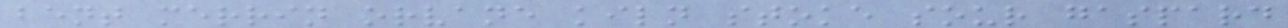bent merrin orvane kiln stoke sour gaspard
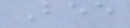Bee
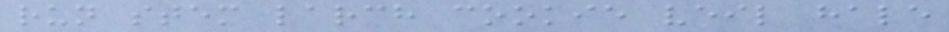run stem larch cookie veil hale
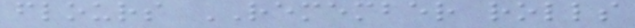flours REMEMBER rolls
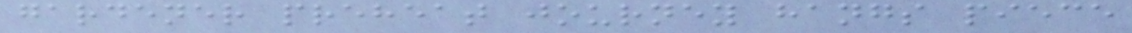gardener preheat journey hangs piece
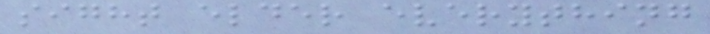sight elder everything
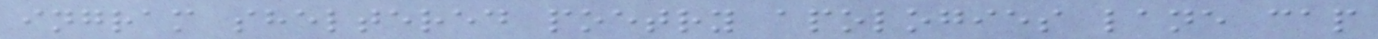ingram sheltered poetry apologies lane cap
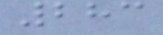283
